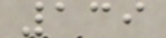139
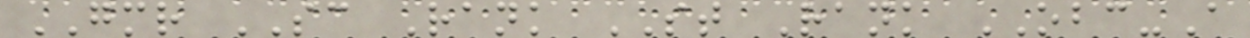GMR SC Rank ST Rank OBC-A
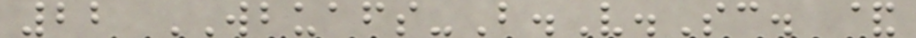22 WBUAFS-B.V.Sc. &
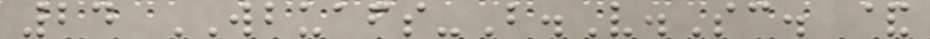24 WBUAFS-B.V.Sc. &
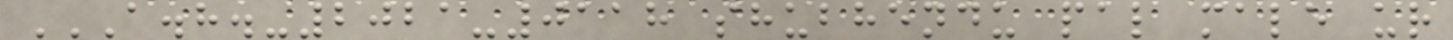A.H.-2021-0118 SHUBHENDU PAL MALE UR
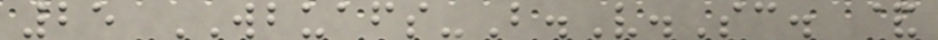25 WBUAFS-B.V.Sc. &
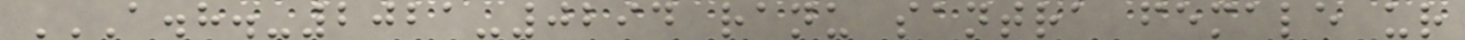A.H.-2021-0294 RANU SANTRA FEMALE UR
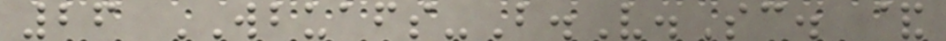26 WBUAFS-B.V.Sc. &
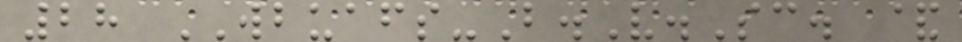28 WBUAFS-B.V.Sc. &
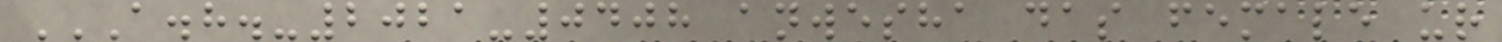A.H.-2021-0408 ANWESHA DAS FEMALE UR
